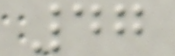47
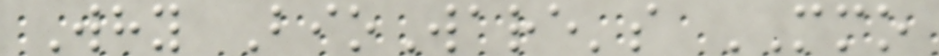Why BioWare's MMO
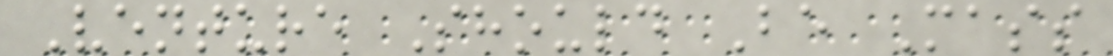Venture Should Be Mass
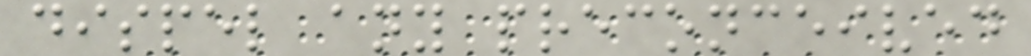dispel any preconceived
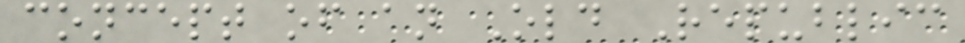concept of an Old Republic
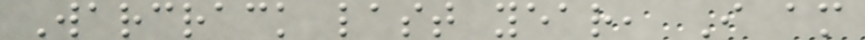Warcrack last year, I am
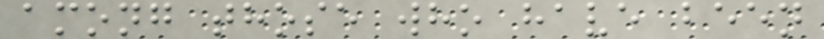among those who have been
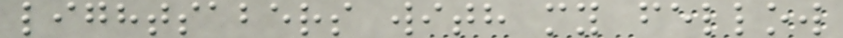lightsabers with my fellow
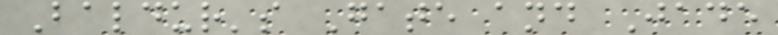Baldur's Gate and Jade
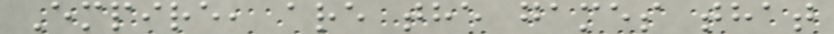Empire, are the games that
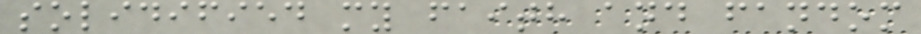solidified my faith and fandom
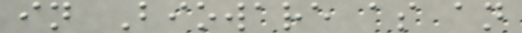in Bioware as an
